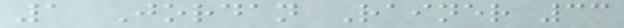1 Jordan Rainer 33
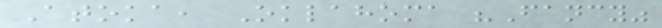Atoka, Oklahoma "Fancy"
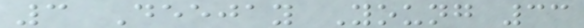3 Deejay Young 33
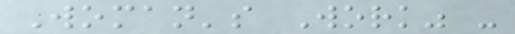Woman's Work" -
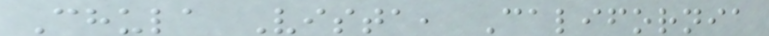Chula Vista, California
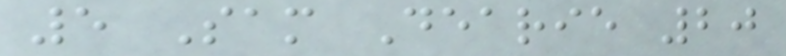5 Sam Dearie 20
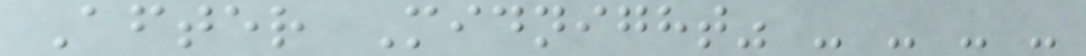After Midnight" - - - -
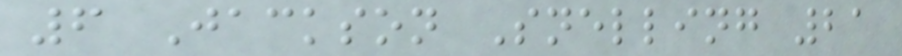6 Jackson Snelling 21
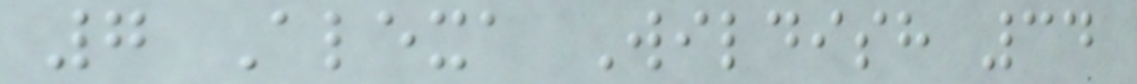7 Alexa Wildish 34
